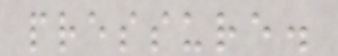pressure.
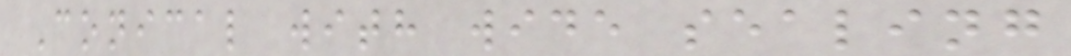Conical with wide sealing
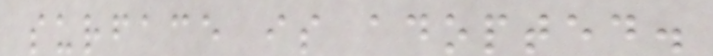surface is adopted.
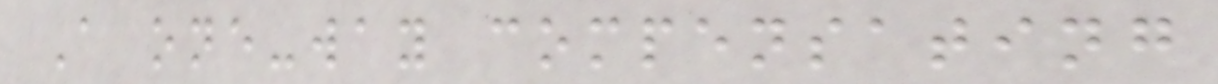A one-way compensating
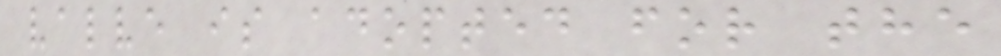valve is adopted for the
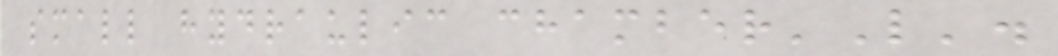small hydraulic chamber'L'.
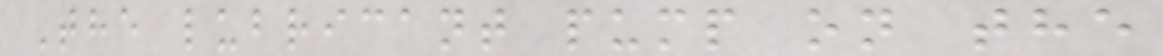The lubricant pump on the
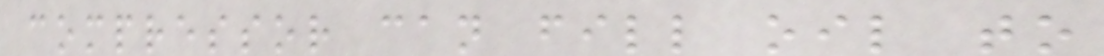compressor can fill oil to
